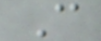C
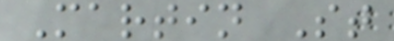Martin St
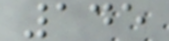145
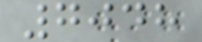7048
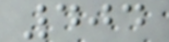404
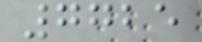7725
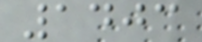1403
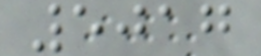5017
